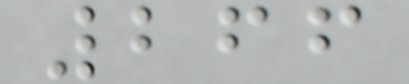266
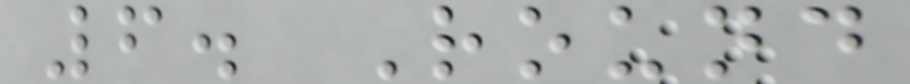6. Round
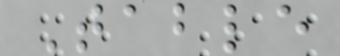Table
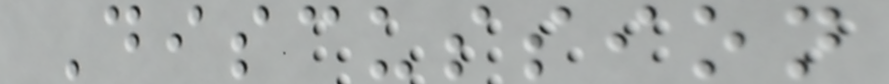Discussion
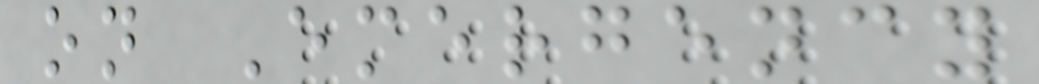on Emergency
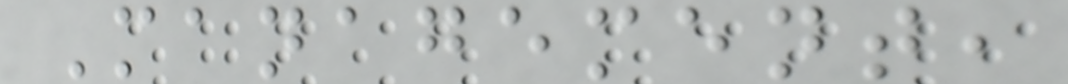Management,
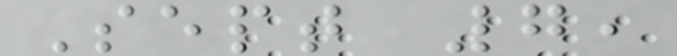Sept 7,
